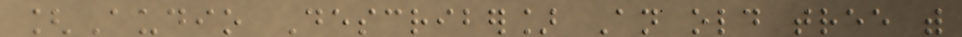[Audio Describer] An old tree with
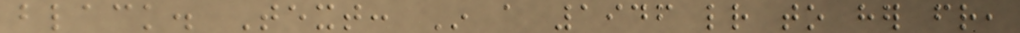black. Text: In a 1946 letter to her friend,
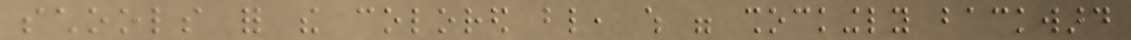schools for the colored blind, which were shockingly backward
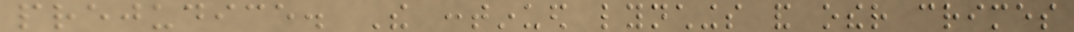prejudice. The continued lynchings and other crimes
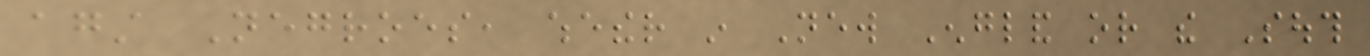against Negroes, whether in New England or the South
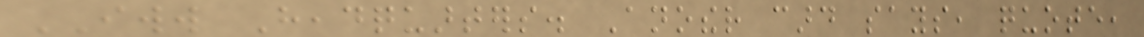IWW Headquarters. Another card says, quote,
